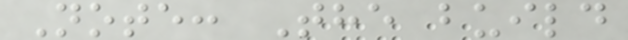Note: The build
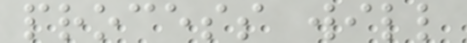process will
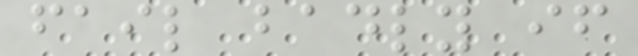fail badly if
